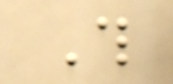This
